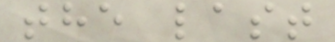the last
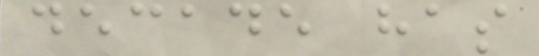decade has
